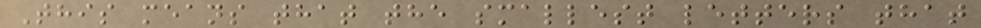This means that the smallest letters that
